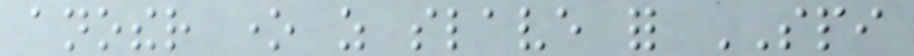another one as slave for SPI
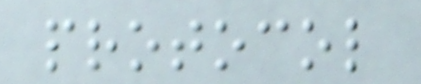protocol
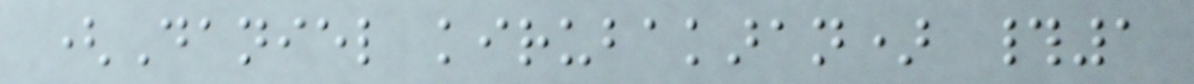(Daniel kirubakaran) #1
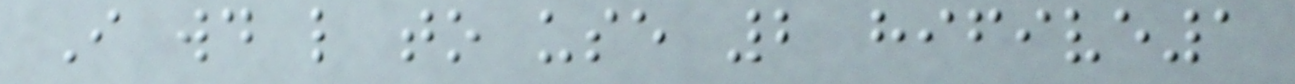I would like to use 2 hifive1
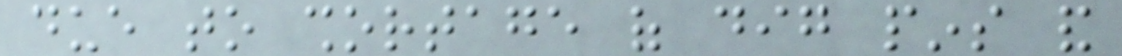due to shortage of dig pins and
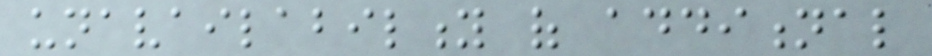unavailability of additional
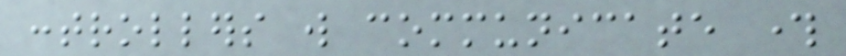controllers will communicate through
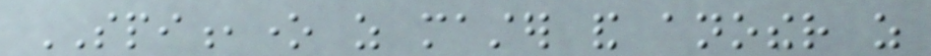SPI,one as master and another as
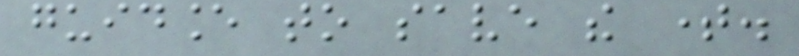guidance to save the time.
